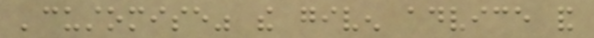'customise" the given advice and
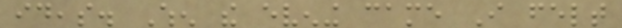ideas. When the evening came I felt
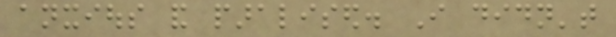anxious and paralised. I didn't
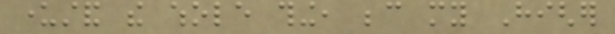understand the whole thing, because my Higher
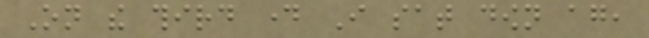On the third day I sat down again,
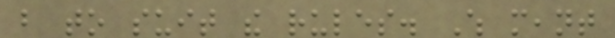but to suit the rules. Which meant
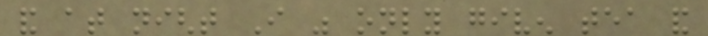and at night I was only given tea and
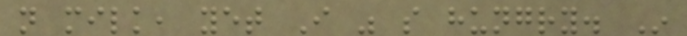not milk, yet I was so hungry. In
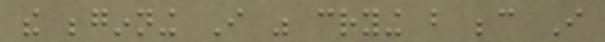the beginning I was crying but because I
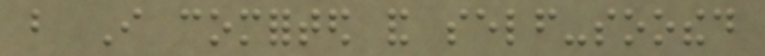but I comforted and self-soothed
